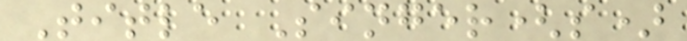Title Singer(s)
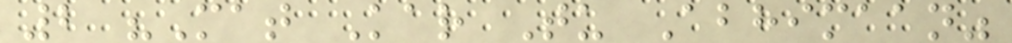2 "Mat Kar Tu Abhimaan"
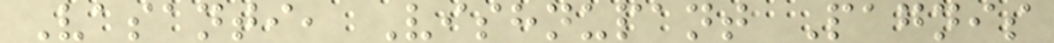Vasanti, Vishnupant Pagnis
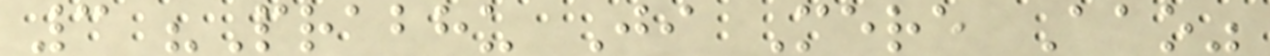3 "Prabhu Ji Mere Aao"
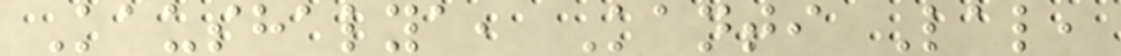Kaushalya, Kanti Lal,
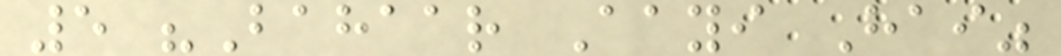5 "Bahaar Aayi Hai"
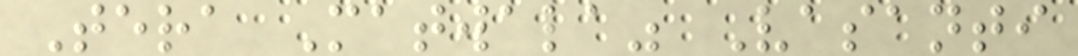Tera Matwala" Vasanti
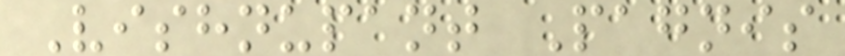Vishnupant Pagnis
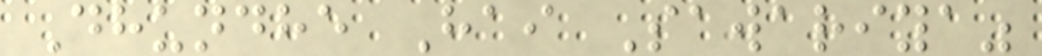Dhundhe Hai Sawariya"
